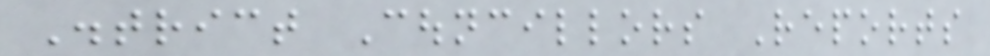District Councillors Reports
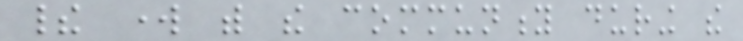their work with the community during the
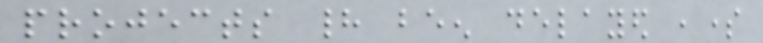projects had been delayed ,some
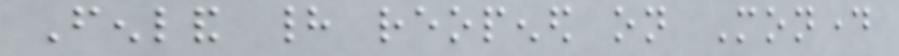Fenland had reopened on Monday
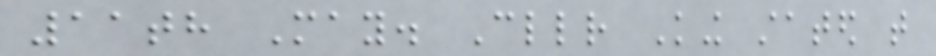11th May. Cllr King stated that
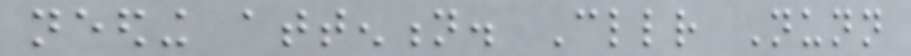needing attention. Cllr Nunn
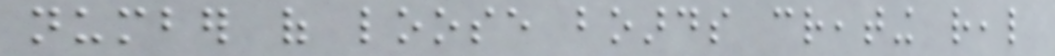number of loose boards creating real
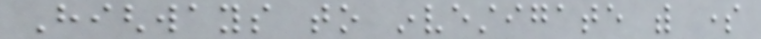Highways to investigate with some
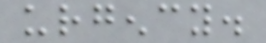urgency.
